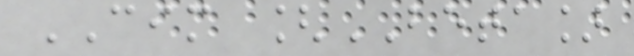CIM [BETA]
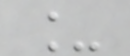_
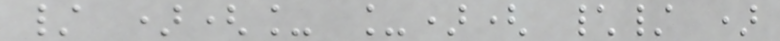/ )(_ _)( \/ )
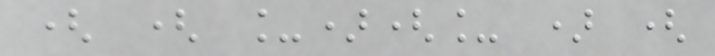( ( _)(_ ) (
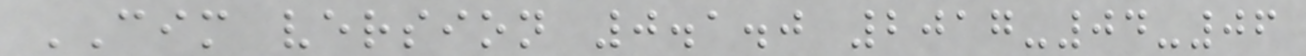CIM version 0.1.0 2017-04-06
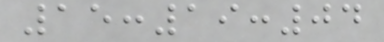15:19:04
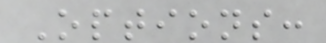Options:
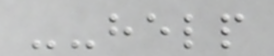--help
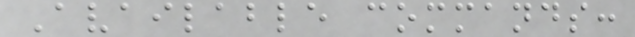Available commands:
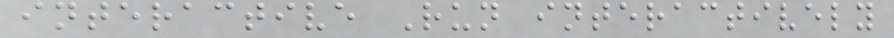interactive Run interactively
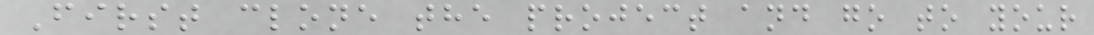First clone the project and go to your
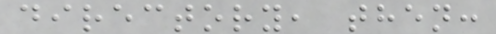directory, then:
